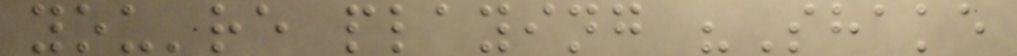you're playing "Shake
